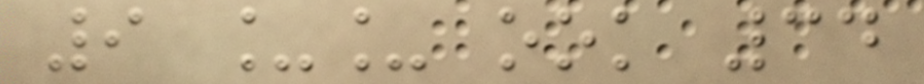9 __ ook 34
